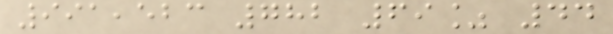991,523 782 69% 44
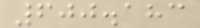600.183
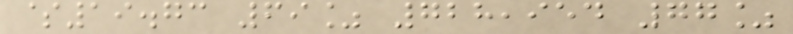$19.73 69% 728,954 77%
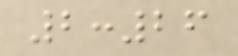2:26
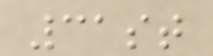31st
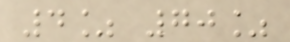4% 70%
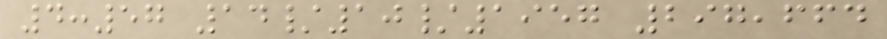4:57 14/10/1957 297,664
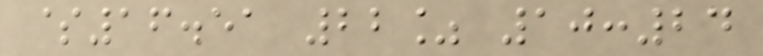$16.51 22% 10:24
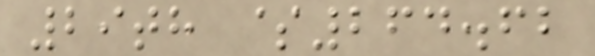29th $264.62
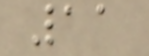11
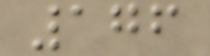176
